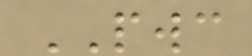PWC
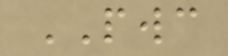PWC
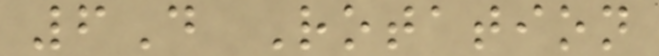6D Rotation
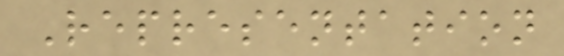Representation
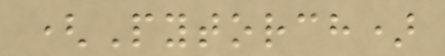(Pytorch)
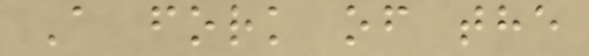A fork of the
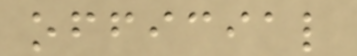official
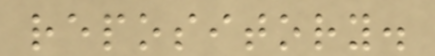repository.
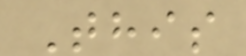This
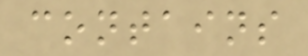contains
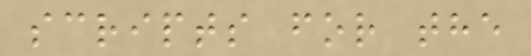scripts for the
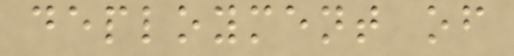deployment of
